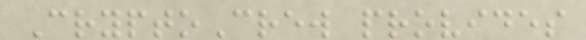CryptoCrew provides
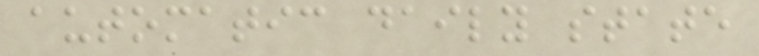automatic daily state
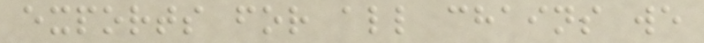exports for all chains we
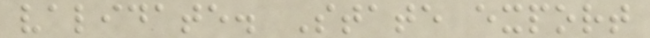validate. State export
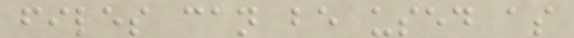files can be used as
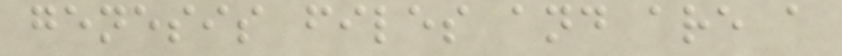genesis files and are a
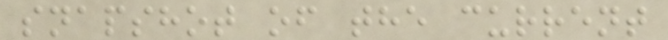snapshot of the current
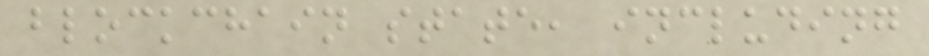blockchain state, including
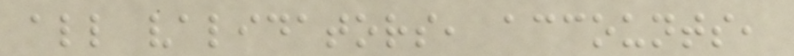all validators, accounts,
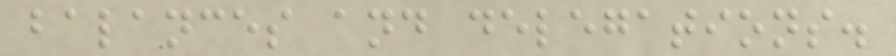balances and delegations.
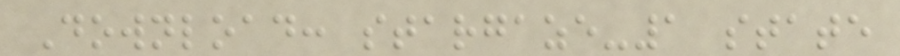Download: stargaze-1 state
